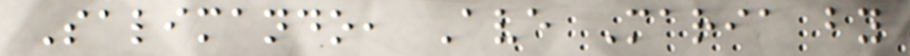Salimando, Ave Maria by
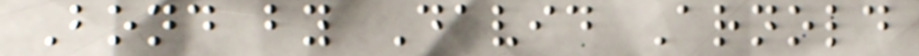Bond by David Arnold
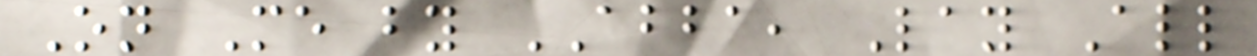On Me by ABBA, Lay All
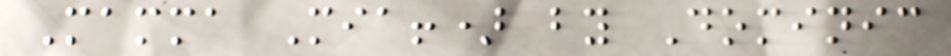Mamma Mia!) by Dominic
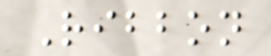Ribbon
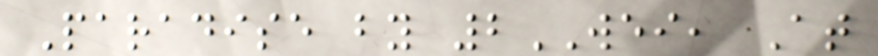Paradise by 2WEI, At
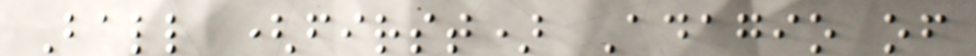Ball (first) Adagio of
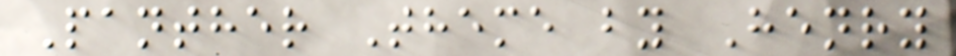Panther Theme by Henry
